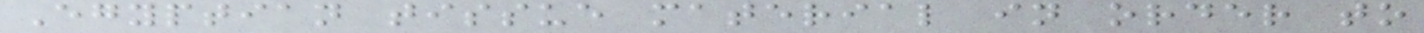Egyptian tissue material in order to
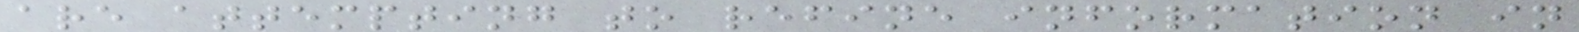are attempting to refine information in
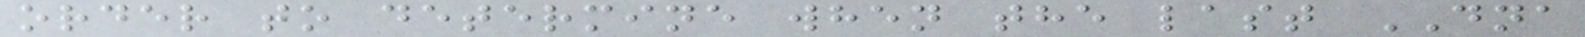order to determine when the last DNA
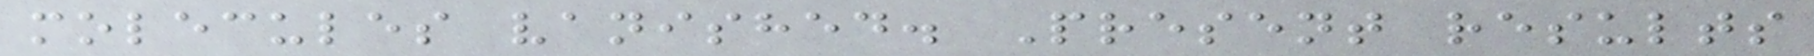molecules vanished. Present results
